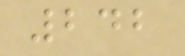242
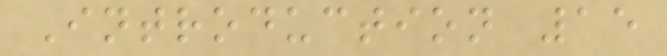Introduction 15
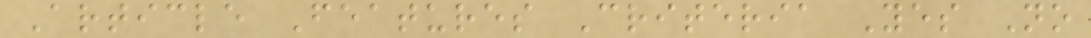Article Features Criteria Yes No
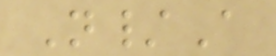N/A
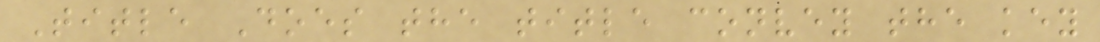Title Does the title convey the key
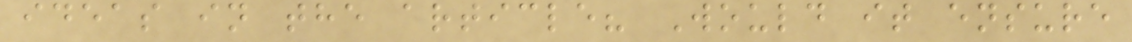ideas in the article? Would it ensure
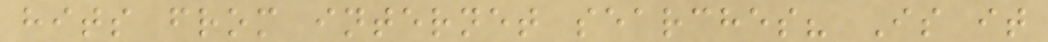hits from internet searches? Is it
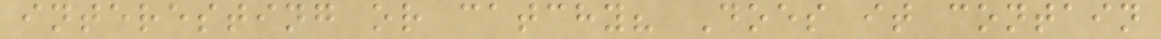interesting or catchy? Does it contain
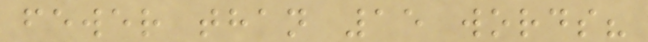fewer than 15 words?
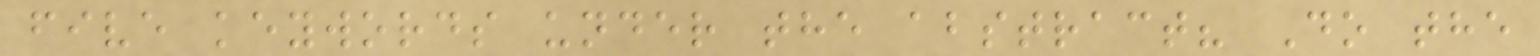five keywords under the abstract? Do the
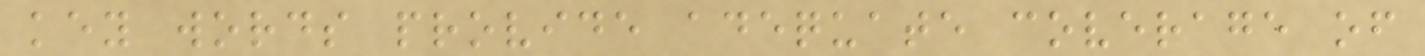key words provide adequate coverage of
